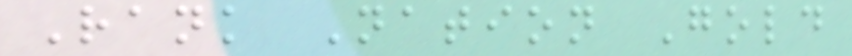Rank Nation Gold
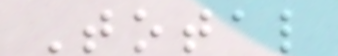Total
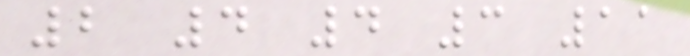2 4 4 3 11
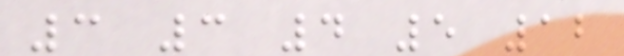3 3 4 5 12
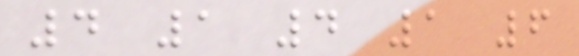4 1 4 1 6
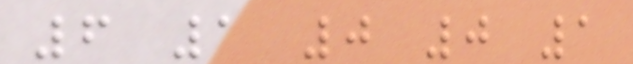6 1 0 0 1
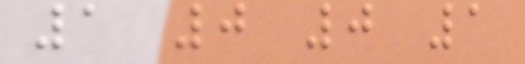1 0 0 1
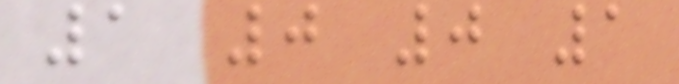1 0 0 1
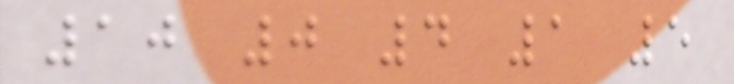10 0 4 1 5
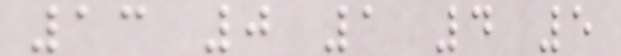13 0 1 4 5
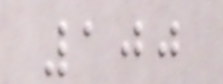100
